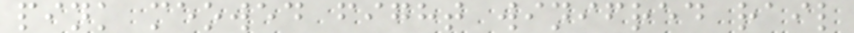pink meowed fight winifred rail
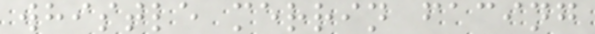whistle merrin facing
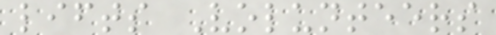lifts Volunteers
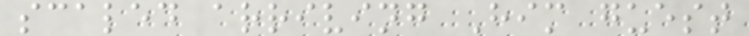scaled arriving Him guest
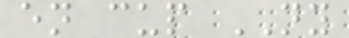en cup NY
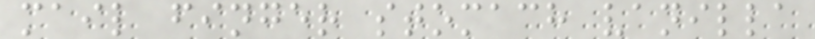mail finger stomach vanilla
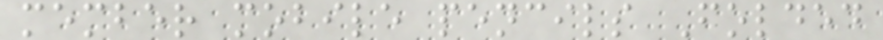member mobile pencils Folded
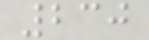230
